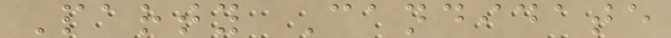Party Candidate
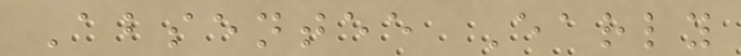Absentee Early
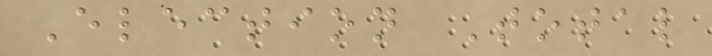Election Total
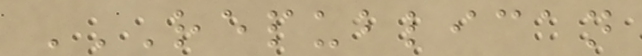REPUBLICAN
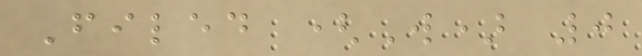Filed (W) 0
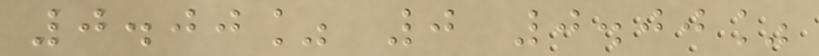0.00% 0 0.00%
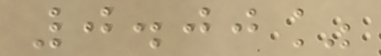0.00%
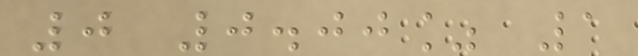0 0.00% 1
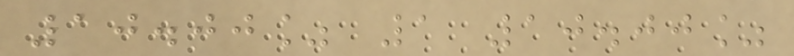10.00% 1 10.00%
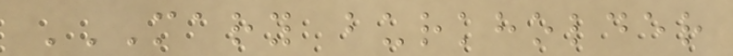MARY BURKHOLDER
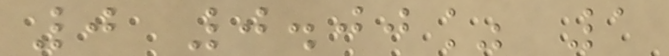0 0.00% 1
